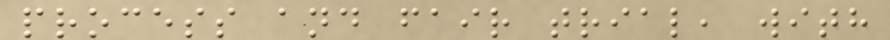process and fair trial, with
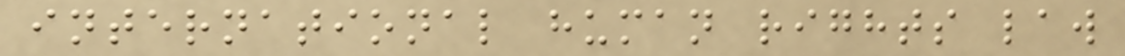international human rights law
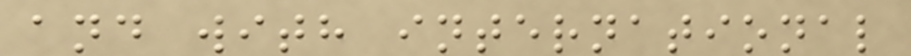and with international
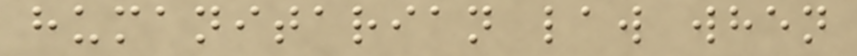humanitarian law when
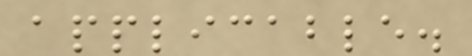applicable.
